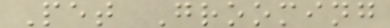Pet Grooming
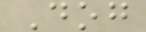Dog
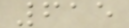615
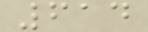614
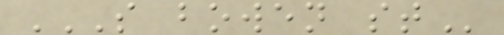S BOWEN ST
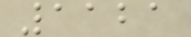1121
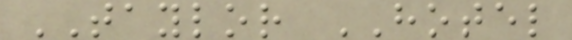TAYLOR HOTEL
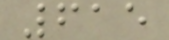615
